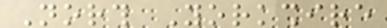North Yorkshire
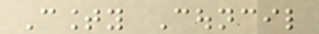County Council
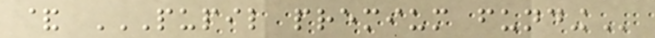& PUPIL PREMIUM FUNDING
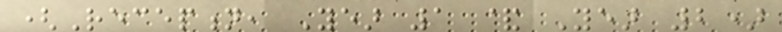(Reception, Year 1 & Year 2)
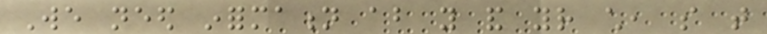We need information about you and your child, so that
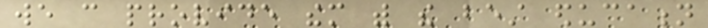we can provide them with the best education
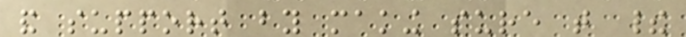and support by making sure that their
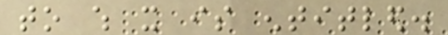to which it is entitled.
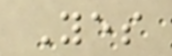Yes
